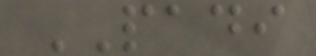PADI
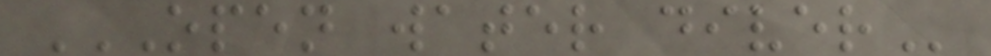OPEN WATER DIVER
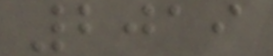2019
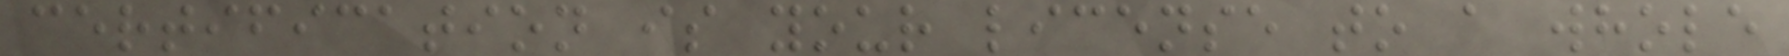certification is your license to a whole
